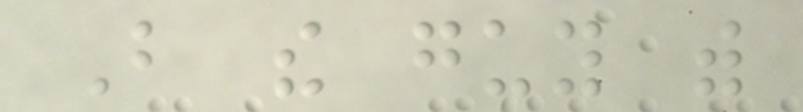But the guy with
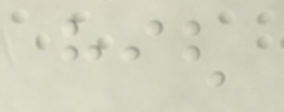high
